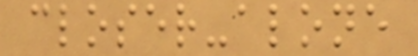closer-alone
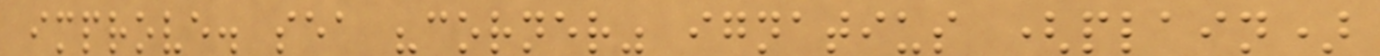improve. sea "corner" ignatius (plain)
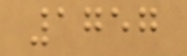1757
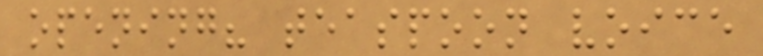opening? teaspoon voice
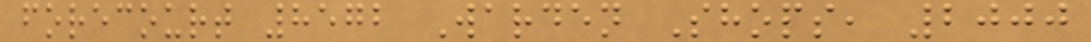forecourt 8572 Warden Shops, 2000
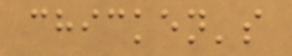chicken's
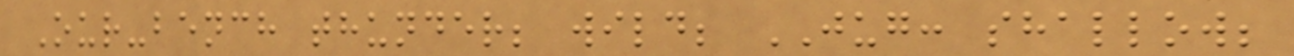Our-bench thunder; wild; JUG: shallow;
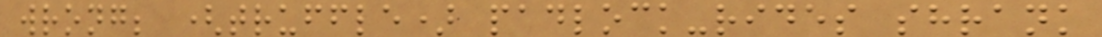wrong; (truffle) padlock-rides shrank
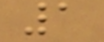1
